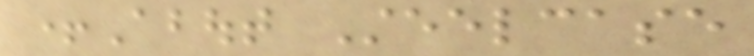+About Steelcase
